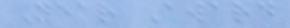Year Award
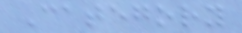Category
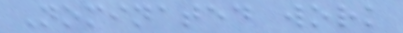Nominated work
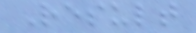Result
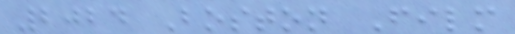2024 Boston Film
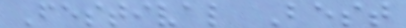Festival Best
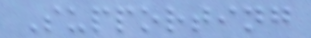Supporting
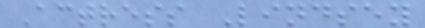Actress Lindsey
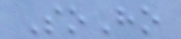SoHo
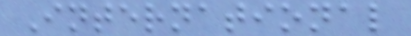International
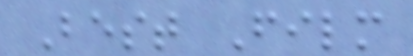Best Film
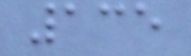135
